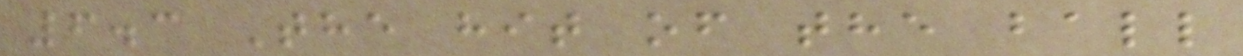6.3 The hit of the ball
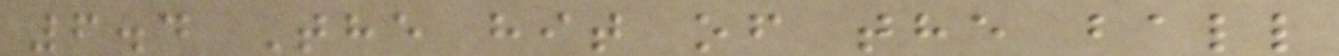6.4 The hit of the ball
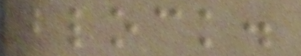block.
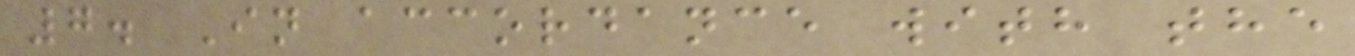7. In accordance with the
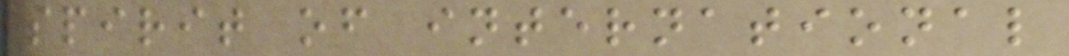spirit of international
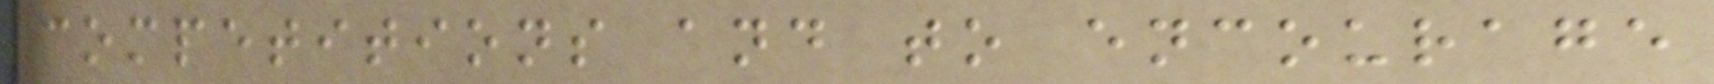competitions and to encourage
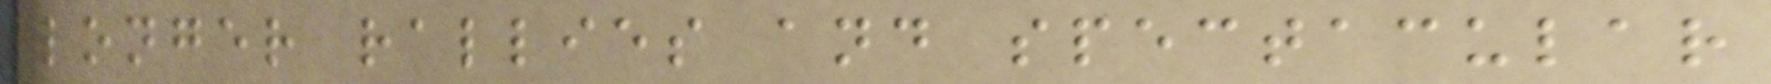longer rallies and spectacular
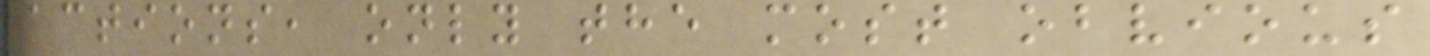actions, only the most obvious
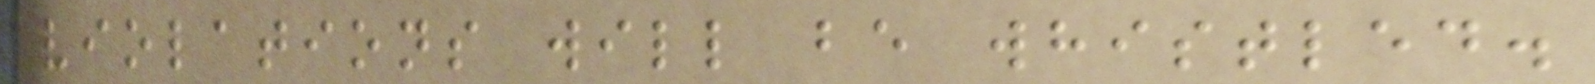violations will be whistled.
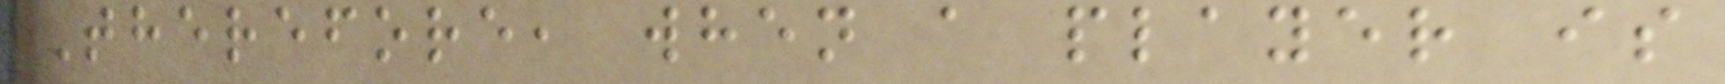Therefore, when a player is
